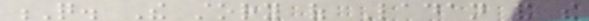Q. The story of Ladan and the
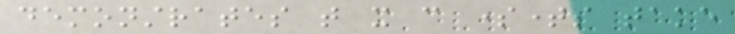demonstrates that it can sometimes take
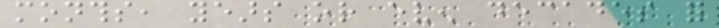months, years or even decades for
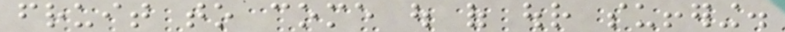fruit to come out of our suffering.
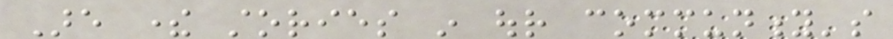Are there stories in our community's
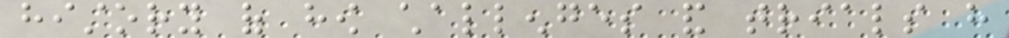history of how challenges and trials have
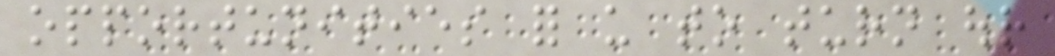opportunities for us to turn our
